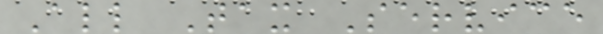All Tax Service
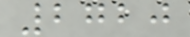2720
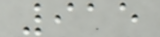915
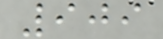909
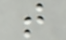t
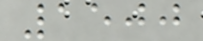1500
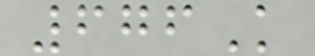676K
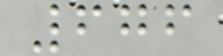676
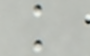k
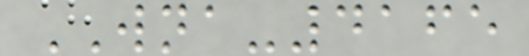WNA-4165
